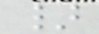}
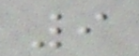9
